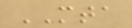MTA
